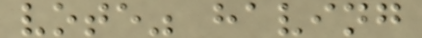vote" having
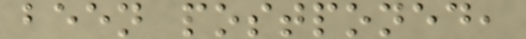been postponed,
